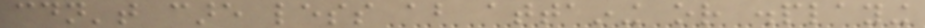couldn't care less about attaining or displaying
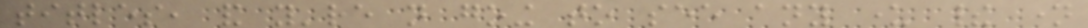titles, and you're not going to see any under their name
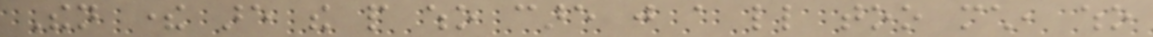Then there are the people who care just a little too much, who
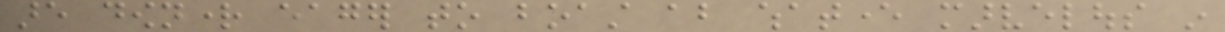are downright eager to boast about whatever marvelous in
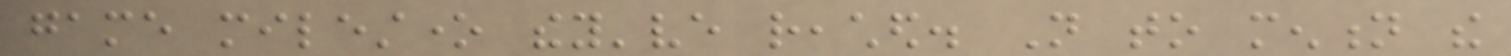game milestone they've reached. Not to mention the
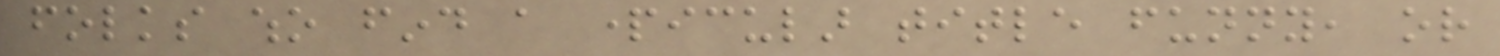folks who find a particular title funny, or
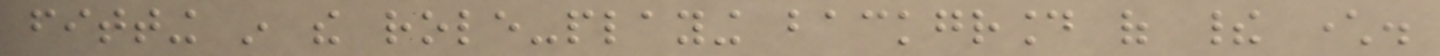fitting in the role-playing background of their character.
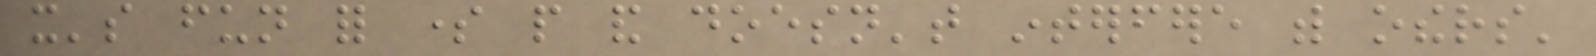it's fun for some people and doesn't interfere with others'
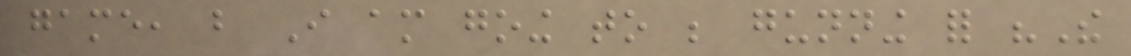game, but I am going to be gunning for "The
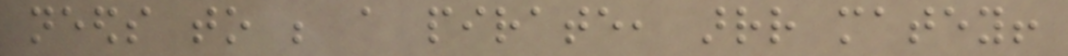needs to be a pirate, arrr matey!
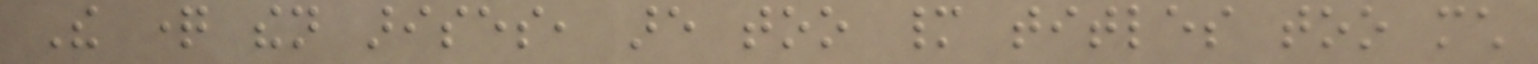The question then arises, are too many titles too much
